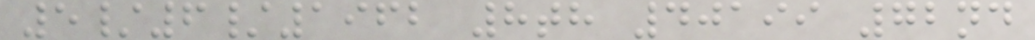5/6/1962 8th 40199 72nd
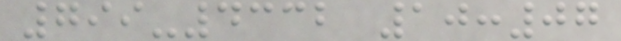799-4332 10:07
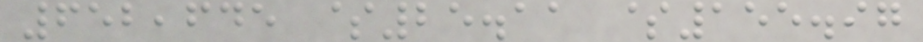652,645 $25.11 $155.97
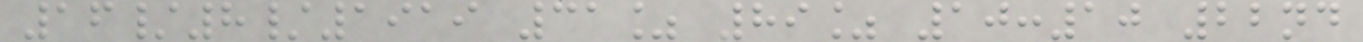16/8/1919 31% 89% 10:10 22nd
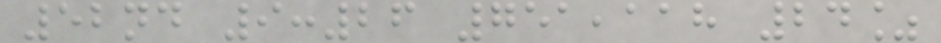52nd 9:26 751,118 24%
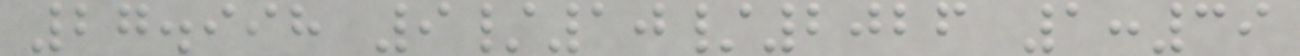27.998 9/10/2026 1:39
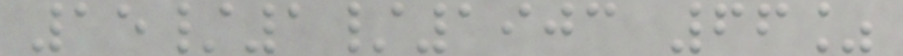15/1/1903 66%
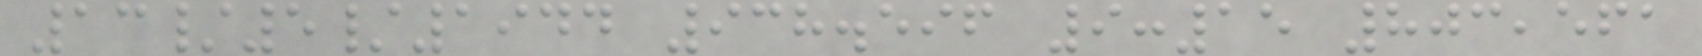13/5/1944 938.596 9:15 803,561
